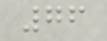76
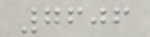7606
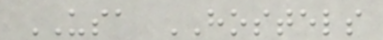USA HOSTELS
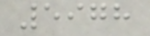5978
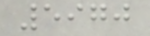5970
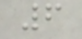6
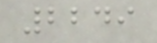2249
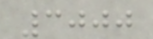3000
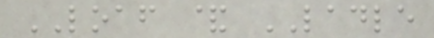LOAF & LADLE
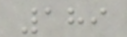189
